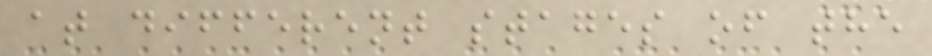at different stages of the
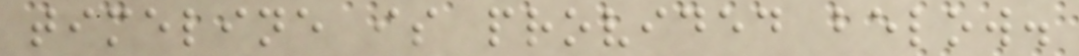timeline is provided below.
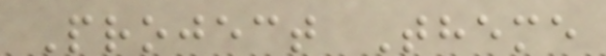Project Theme
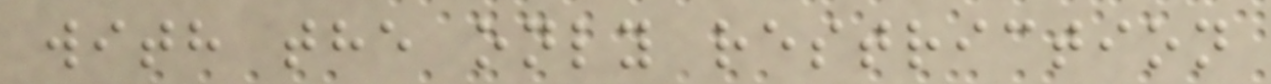with the only restriction
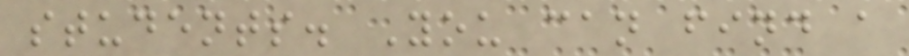students. You can find a
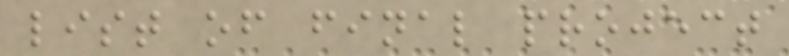list of final project
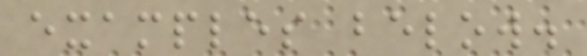examples below.
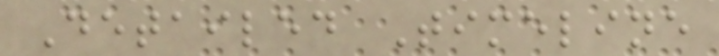Detailed Timeline
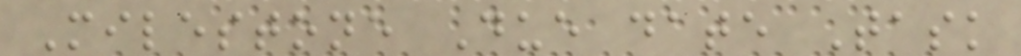Milestone Due date Task
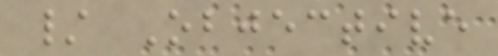/ Objective
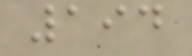194
